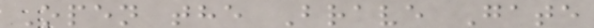Open the Brave Gate
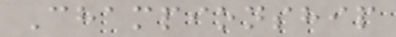Championship
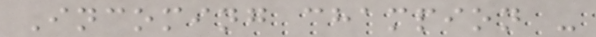Incoming champion -
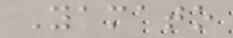Yamato
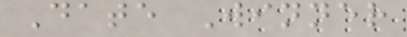Date Winner
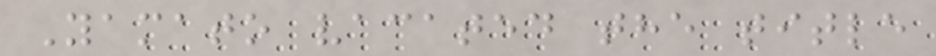Yamato vacated the title
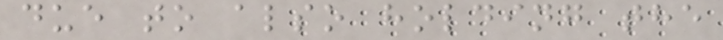due to also holding the
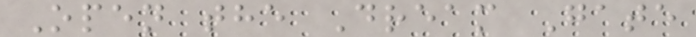Open the Dream Gate
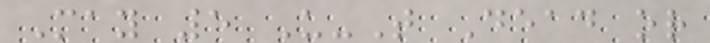May 5 U-T Dead or
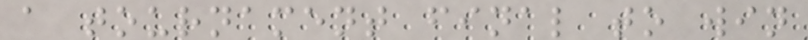a tournament final to win
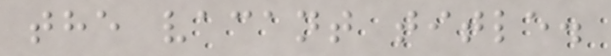the vacant title.
